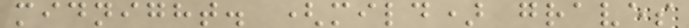midnight. (mild) graves
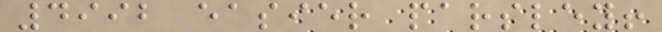4992 easier parsley!
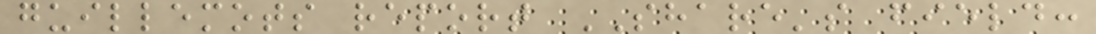guillemots report SHARE's field:
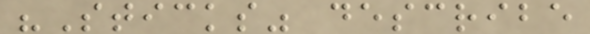"Sticks" describe
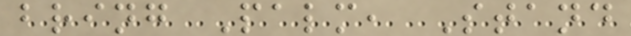bring Palm, Stand
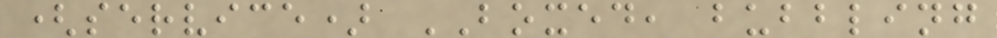(service) BOXED, bubbling
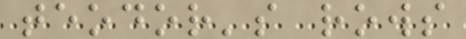teodor's rows
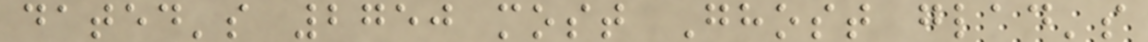dated's 2750 most Ghost glad's
